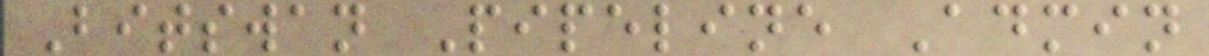Bitswan Pipeline Admin
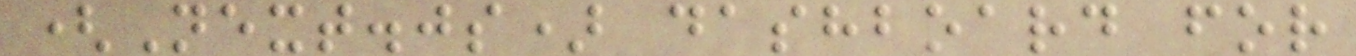(Next.js) dashboard for
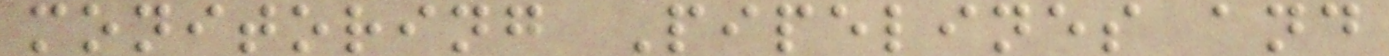monitoring Pipelines and
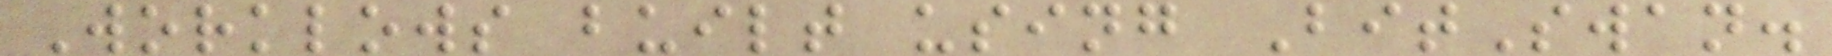Worklows built using BitSwan.
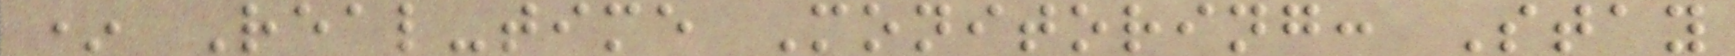* Real-time Monitoring: Stay
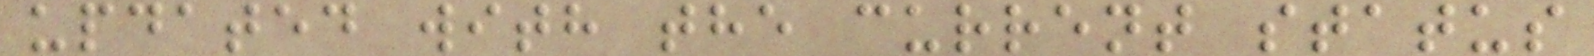updated with the current status
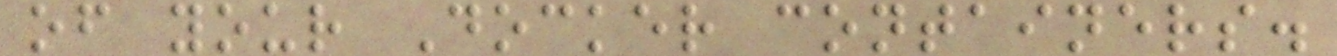of your Docker containers.
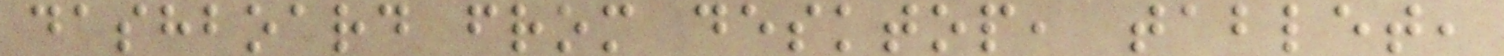dashboard from desktop, tablet,
